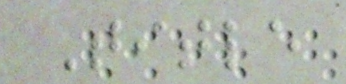Title
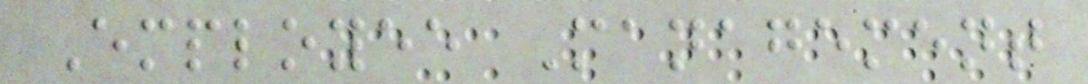Employee Management
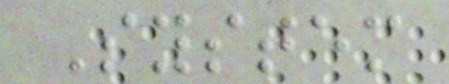System
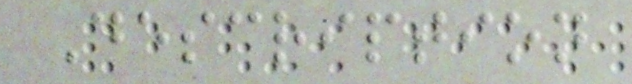Description
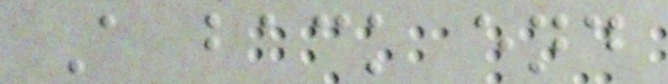A back end
